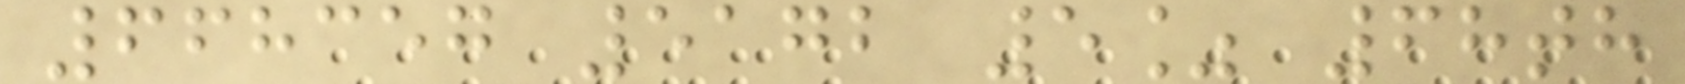668357 5172 5% 68th
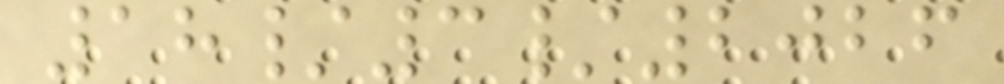18/3/2026
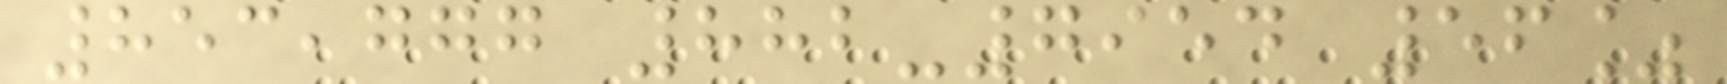853,777 882-7954 56%
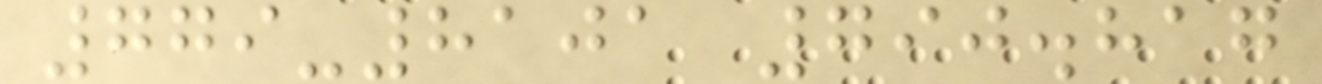779-8101 790.817
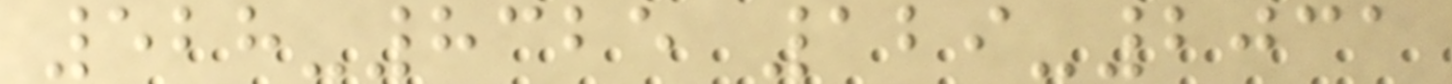528-8325 129-2031
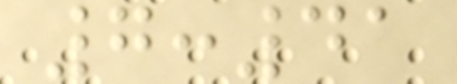7:41
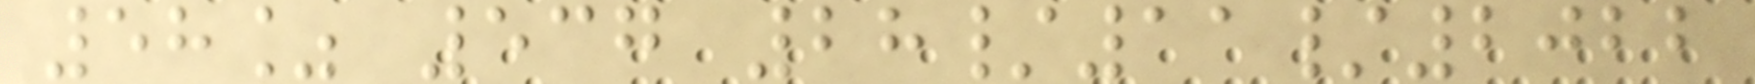58% 537 28/11/2022
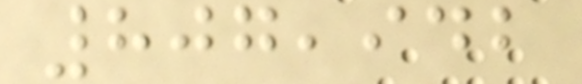807,942
